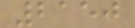2150
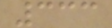333
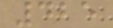425
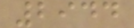2944
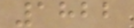1822
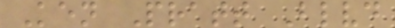Ken Pratt Blvd
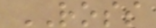ROSS
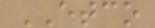ETCO
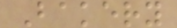Bakery
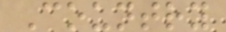Country
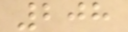208
